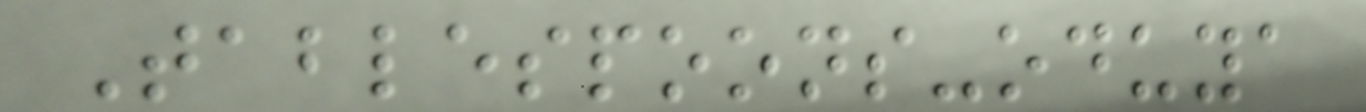Tablespoons-oduya
